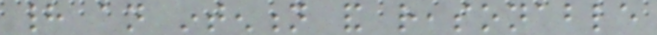had an intention and reasonable
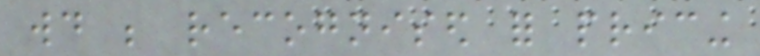would be recognised for pricing
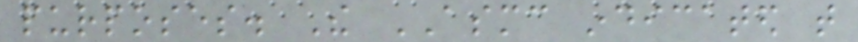purposes. The ASMC indicated that
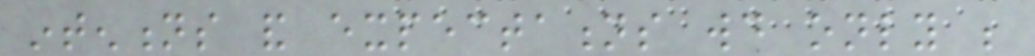intentions and expectations would only be
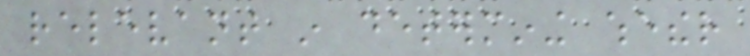relevant in determining whether
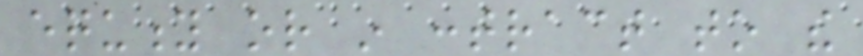equity or in contract to the
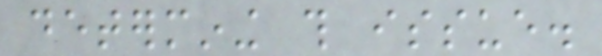determining this issue.
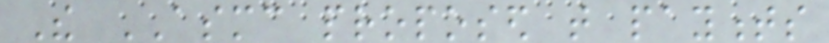The ASMC proposed that payments
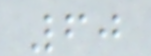60
